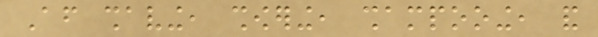After shaving, showering, shampooing, and
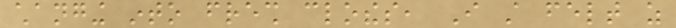changing into fresh clothes, I still felt as
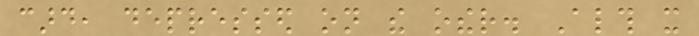card, depressed on the other. Although it
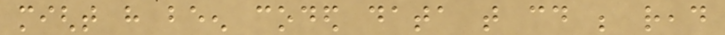might have been coded data that could be read
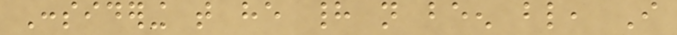Considering that he had not been blind, I
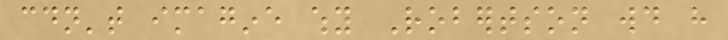couldn't imagine why Robertson would have
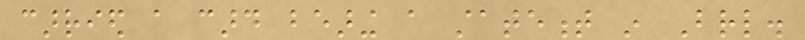carried a card bearing a statement in Braille.
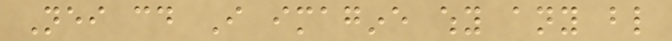Neither could I imagine why any blind
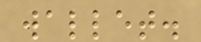wallet.
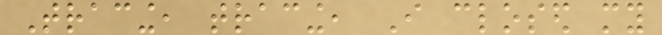Tracing, tracing, I closed my
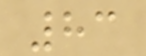83
